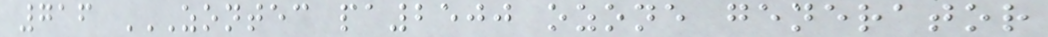716 ZONTEC PA2500 OZONE GENERATOR
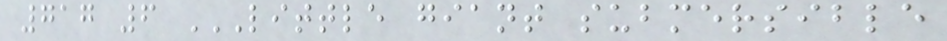717 6 LITTLE GIANT SUBMERSIBLE
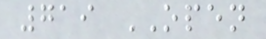719 OPEN
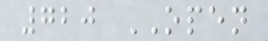720 OPEN
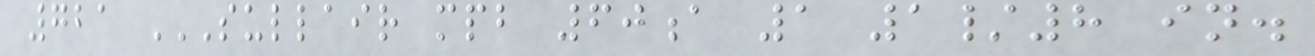721 SULLAIR MPB 60A 1 1/8 IN.
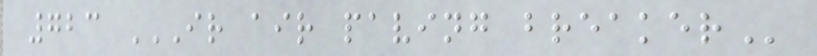723 IR AIR PAVING BREAKER
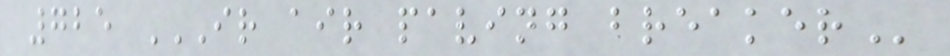725 IR AIR PAVING BREAKER
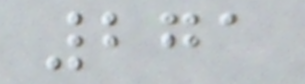271
